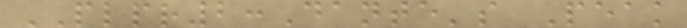PLPR2:Dante's Peak
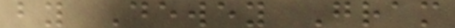by Dewey Gram
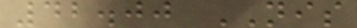42.00 NIS
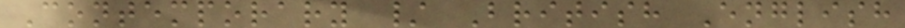Contemporary / British English
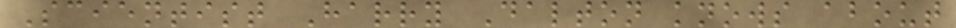Scientist Harry Dalton knows about
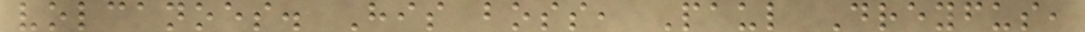volcanoes. His boss, Paul Dreyfus,
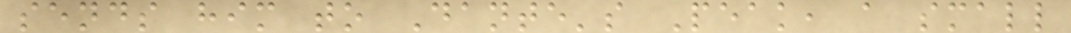sends him to Dante's Peak, a small
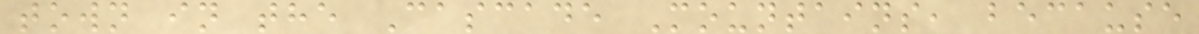town in the Cascade Mountains, because
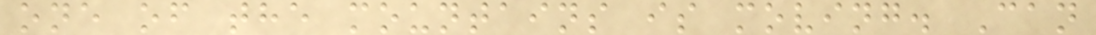one of the mountains is moving. Can
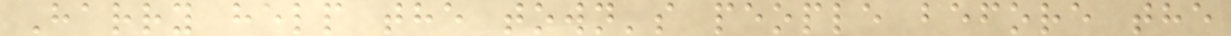Harry help the town's people before the
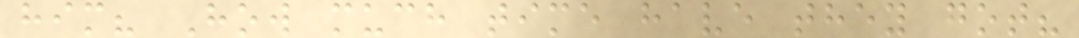him? How much time have they got?
